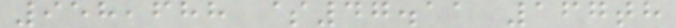958,688 $47.11 167th
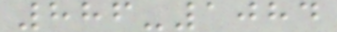886-1084
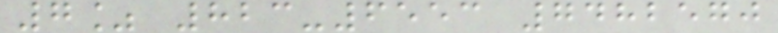7% 823-6553 7482570
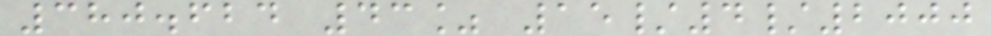380.624 43% 15/4/2000
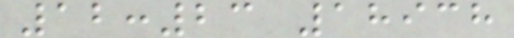12:23 18938
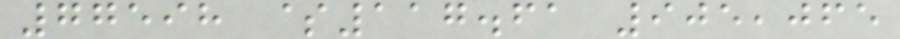77598 $117.61 905,065
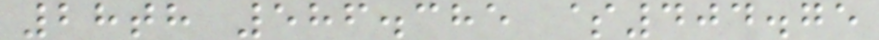28th 586.385 $404.75
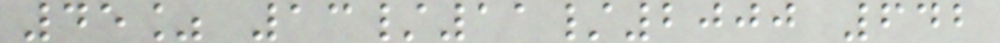45% 13/11/2000 642
